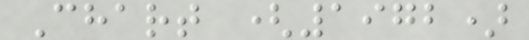Chart (1972)
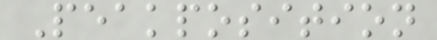Peakposition
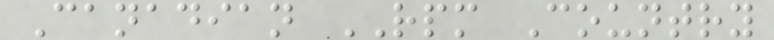Canadian RPM Country
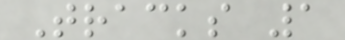Tracks 1
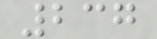237
